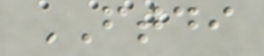FTDI
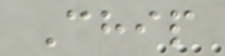Chip
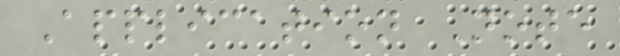Application Note
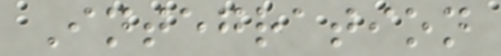Integration
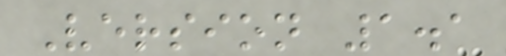Version 1.1
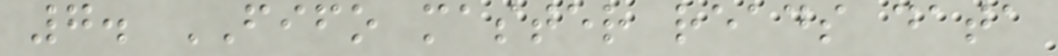7. FIFO master reads data
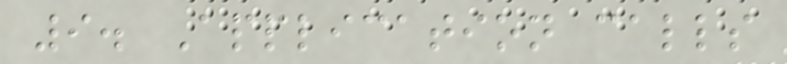9. Application calls
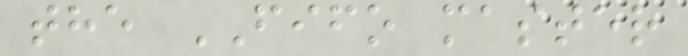the FIFO master
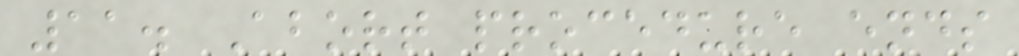11. Abort procedure ends
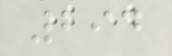294
